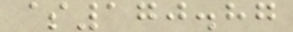$170.87
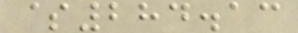$284.13
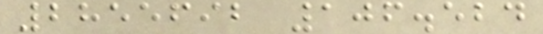2855692 106.524
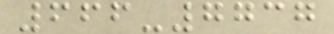666-7737
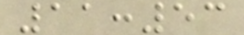11:53
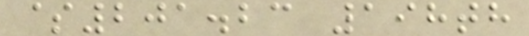$201.23 198th
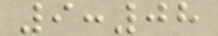9:08
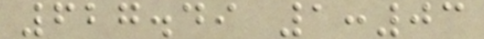627.49 1:03
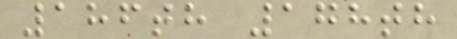186th 178th
